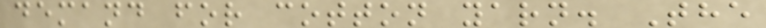demand for cotton yarn. The
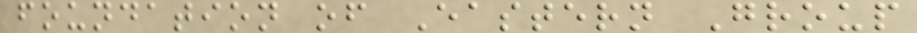foundation of Eastern Group
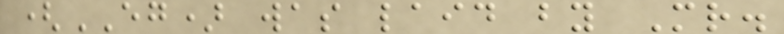(EG) was laid by Mr.
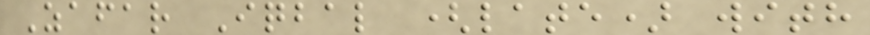Zafar Iqbal (late) with
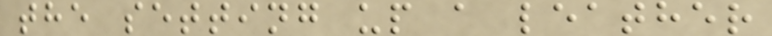the setting up a leather
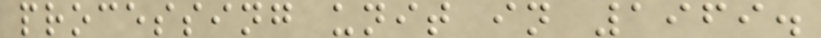processing unit in 1969.
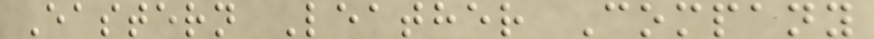Eastern Leather Company
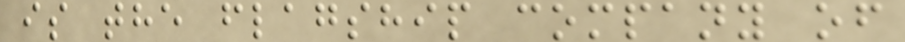is the flagship company of
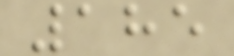185
